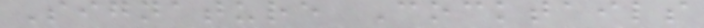Signature Cocktails
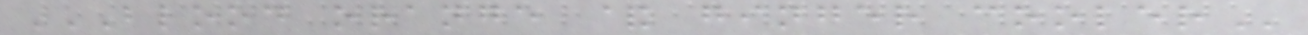BLOOD ORANGE & GINGER COOLER
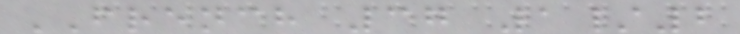FRENCH 37 1/2
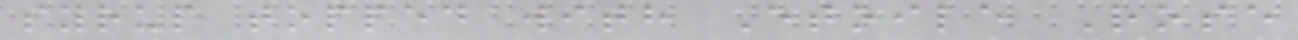syrup topped with Etoile Rose
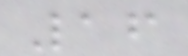16
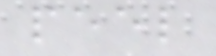peel
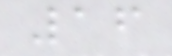16
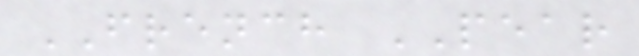FRENCH PEAR
